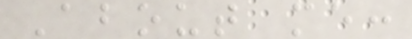About me:
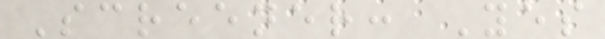Screener: Yes
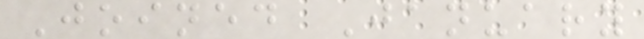Joined January
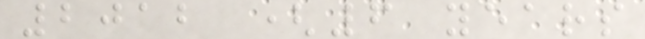2012 (6 years
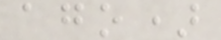ago)
